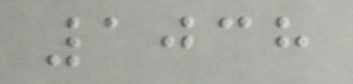1038
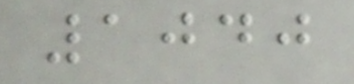1040
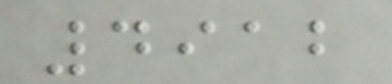4912
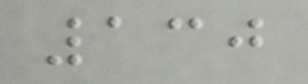130
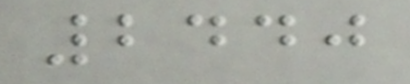2440
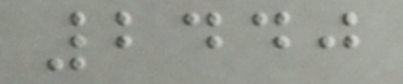2440
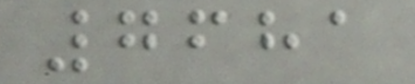7681
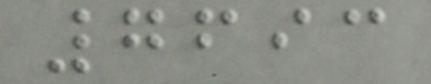7693
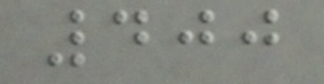400
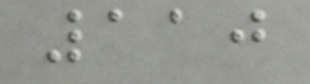110
